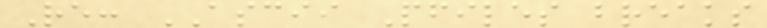Re: ASCII Pfiles breaks
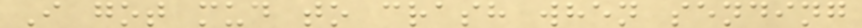I got mud to crash when sending
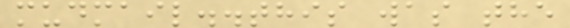mudmail..this was the
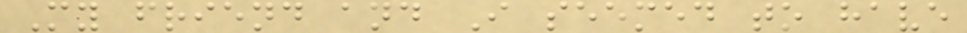My friend and I seemed to have
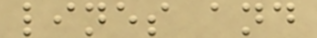lines and
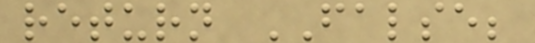return FALSE;
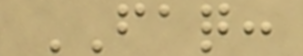FAQ:
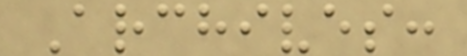Archives:
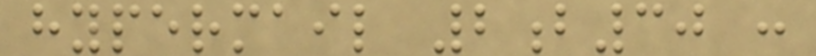hypermail 2b30 :
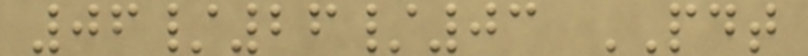06/26/03 PDT
